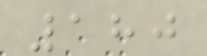180
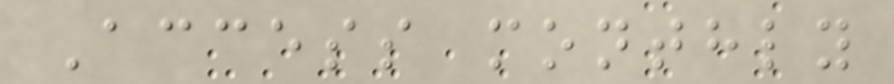Access monthly
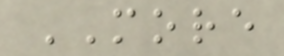MORE
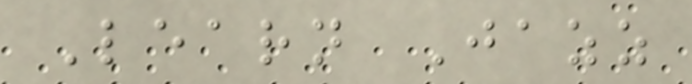Learn Jazz
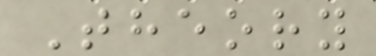Theory
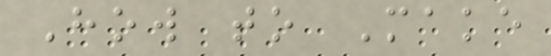How to Make
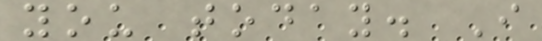you today. I
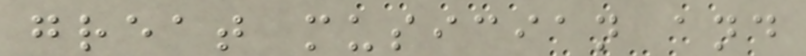great musician and
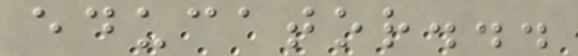educator...
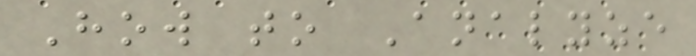How to Analyze
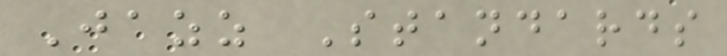Jazz Standards
